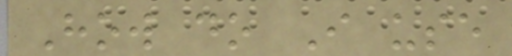How do I use
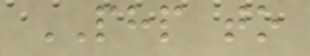PHP to
